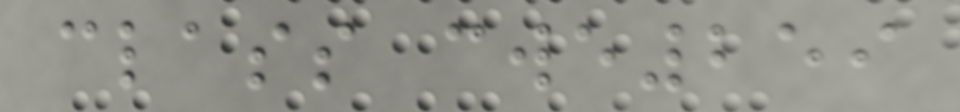class cwe259
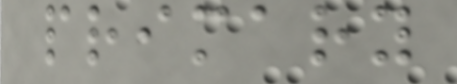primary
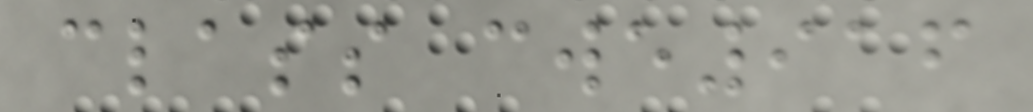class cwe916
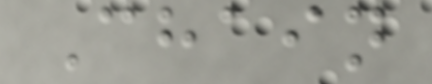Chain
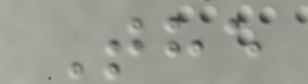The
